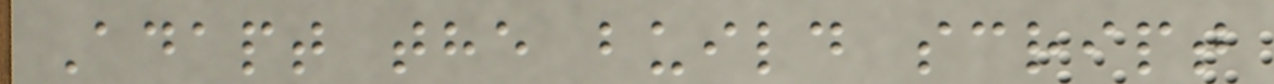Adapt the build script
